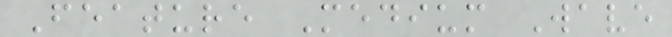Feature Medium Wave
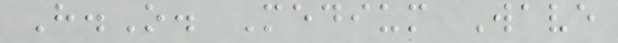H.O. Medium Wave
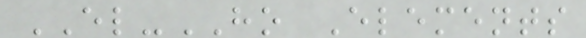EL-HO Elements
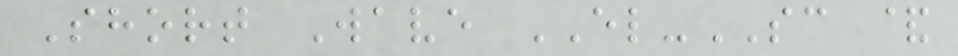Short Wave EL-SC &
